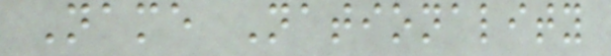Name Nationality
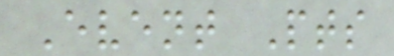Event Pts
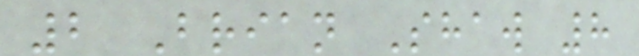2 Brian Shaw 8
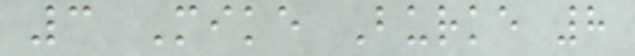3 Mike Burke 8
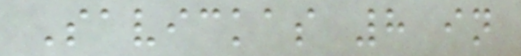Savickas 8 in
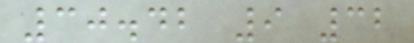30.42 9 32
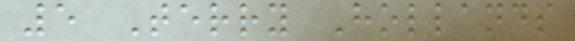5 Terry Hollands
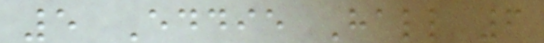5 Eddie Hall 6
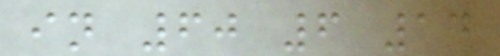in 60 6 14
